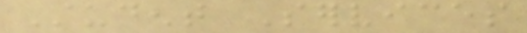Student Services
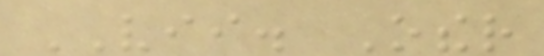VII. Other
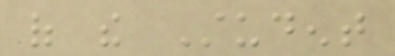of the Student
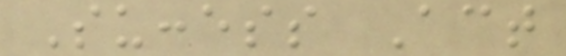Success Act
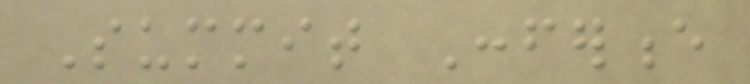Summit Conference
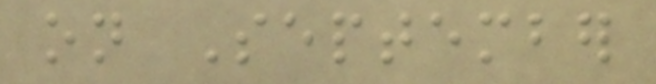on September
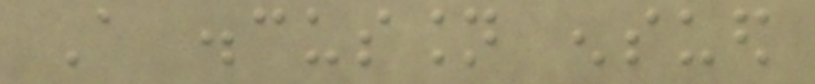A discussion ensued
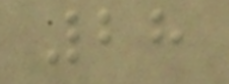28
